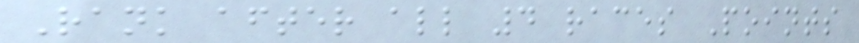Rank after all 4 races Points
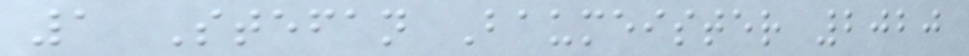1 Stefan Baumeister 2020
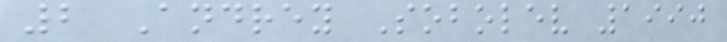2 Andrey Sobolev 1990
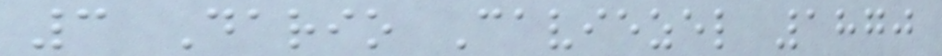3 Dario Caviezel 1870
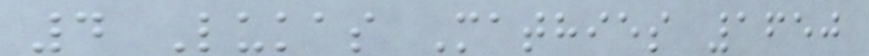4 Lukas Mathies 1650
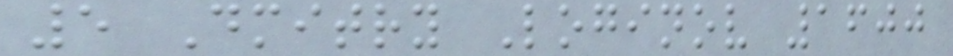5 Dmitry Loginov 1600
